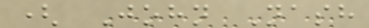( John Nash
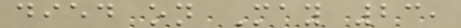died on May 23,
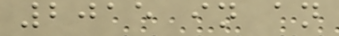2015 in an
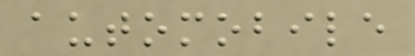automobile
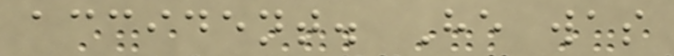accident. He was
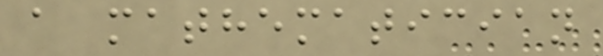a mathematician
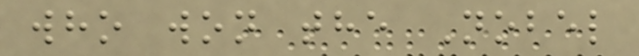who won the Nobel
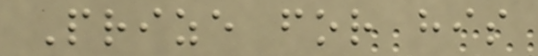Prize for his
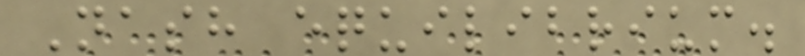Nash equilibrium.
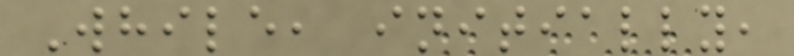While, initially,
